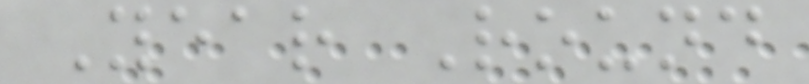Year Round
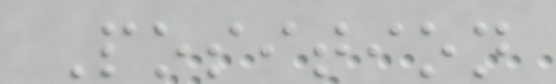Position
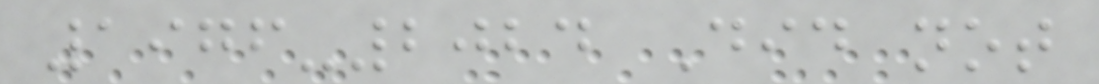1976-2024 Did not
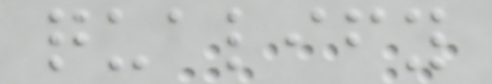qualify
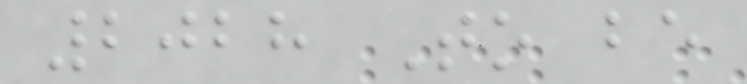2028 To be
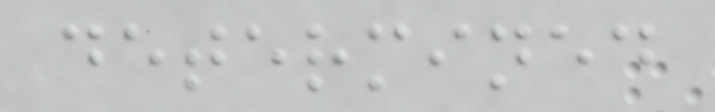determined
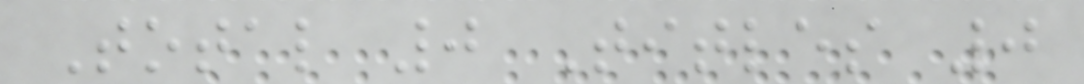Total 0 Titles 0
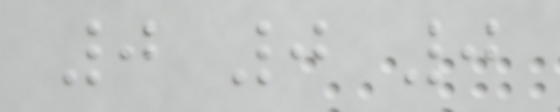0 0 0
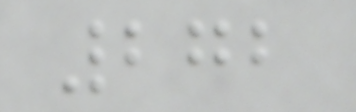272
